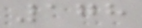178
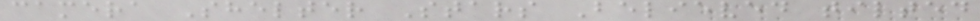camera Shelter Stars Believed tilted
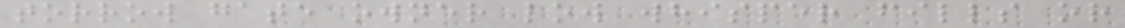torrow gate owner low whisper fills or
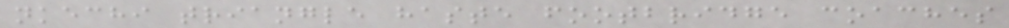nkechi triangle haste footbridge coaches
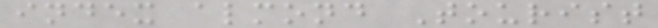index almond Tourist
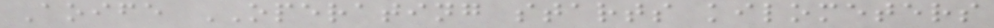Aoife OPERATING starts kilometers
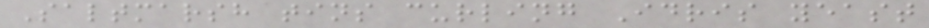Saltmarsh tins curling Idris yeast
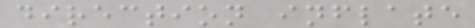direction inflate
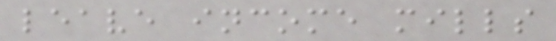leave income mills
